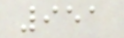951
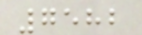7582
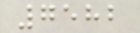7582
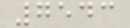7543
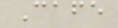Cafe
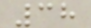38
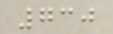730
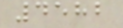4582
